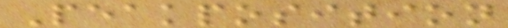Peakposition
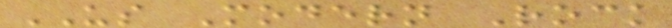US Modern Rock
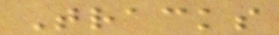Tracks
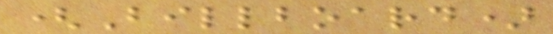(Billboard)
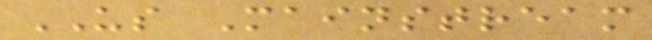US Mainstream
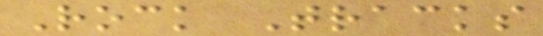Rock Tracks
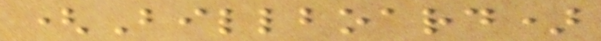(Billboard)
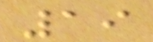19
